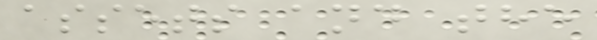assets and the
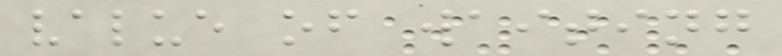value of waiting
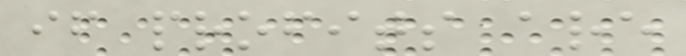if profits are
